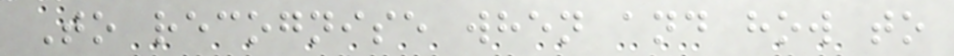To recognise when and how to
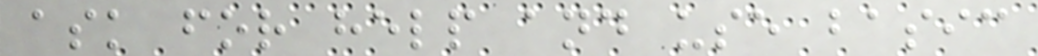ask for help and use basic
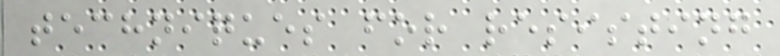techniques for resisting
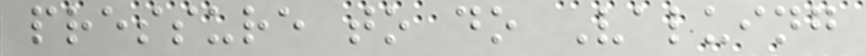pressure to do Valuing
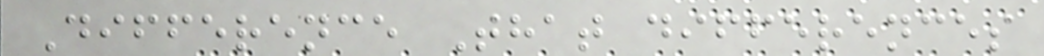Difference That differences
